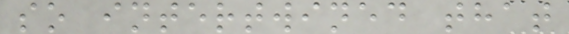so intertwined that
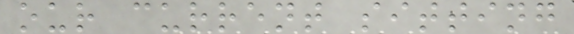our current sitting
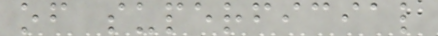of superficial
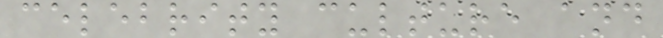celebrity culture and
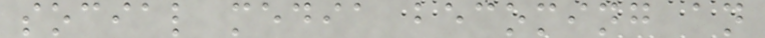social media becoming an
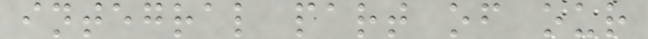integral part of our
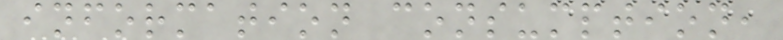information consumption,
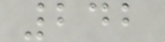242
